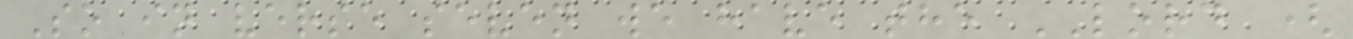So in verse seven we have the LORD (
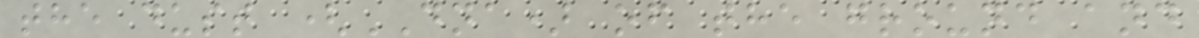the dust (DNA) of the ground and
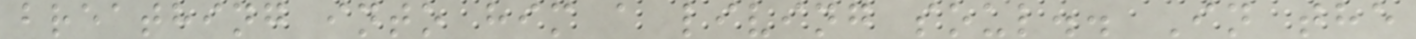breathing into him a living soul.. In the
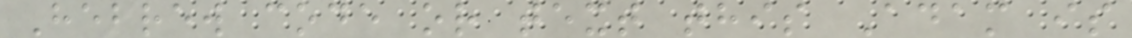Hebrew code or text this Adam is
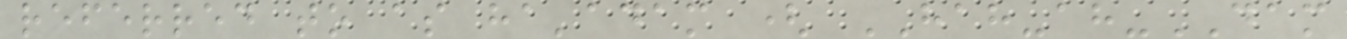referred to as ha'adam ( HAH-ah-DAM
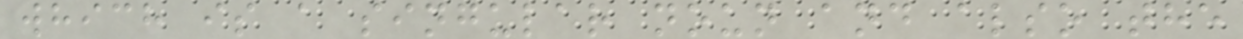which is a singular noun and also the
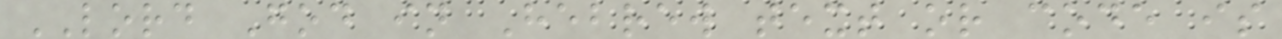LORD God in Hebrew text or code is
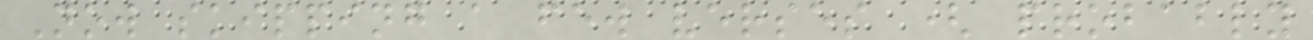Now skipping a few verses ( probably
